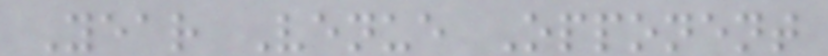Year Venue Opponent
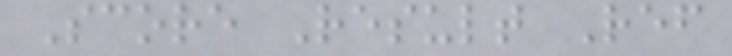Score Result Ref
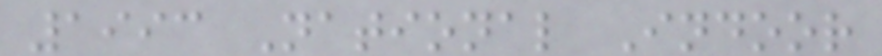1993 National Indoor
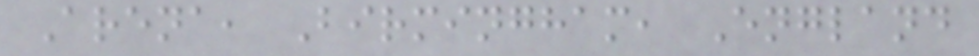Arena, Birmingham, England
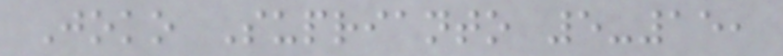Joko Suprianto 5-15,
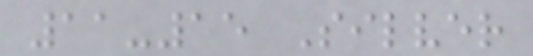11-15 Silver
